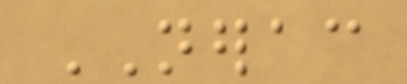NERAC
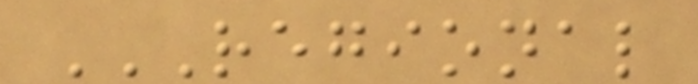REGIONAL
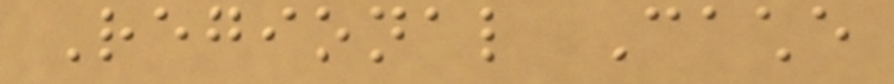Regional Cache
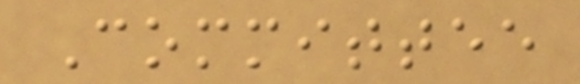Committee
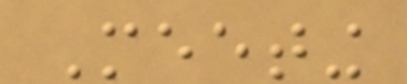Meeting
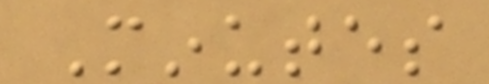Minutes
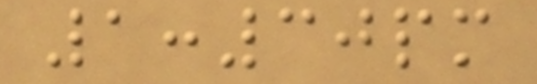1:30pm
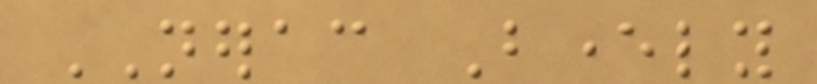NERAC Beverly
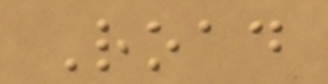Road
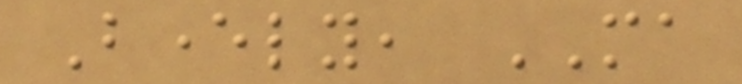Beverly, MA
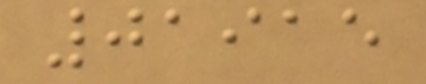01915
